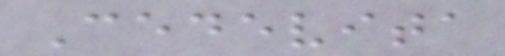Cedevita
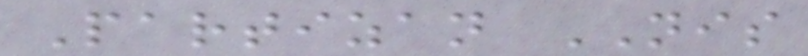Partizan NIS
